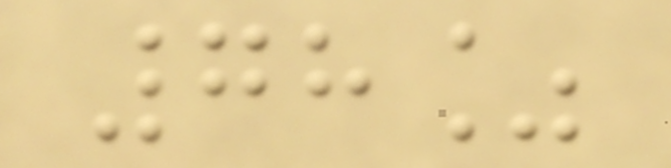78%
